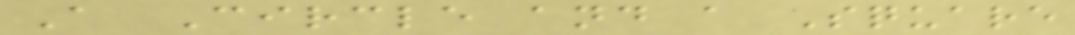A Circle and a Square
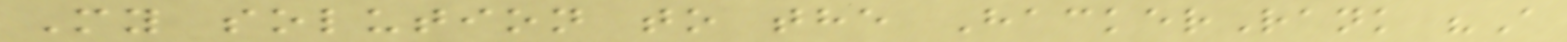My solution to the HackerRank "A
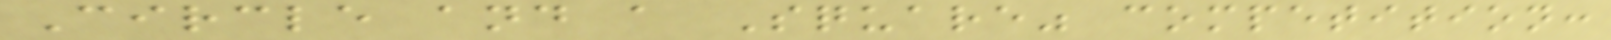Circle and a Square" competition:
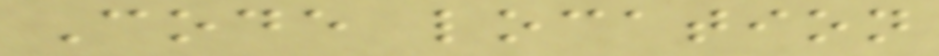Code location
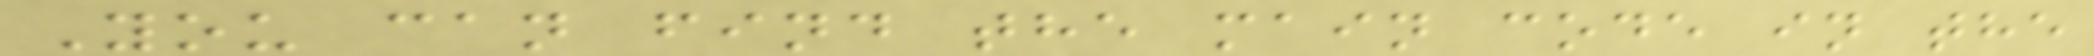You can find the main code in the
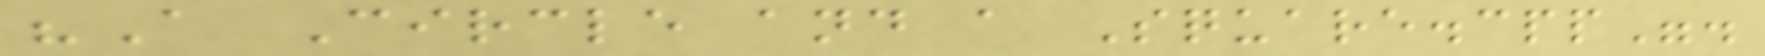"A Circle and a Square.cpp".
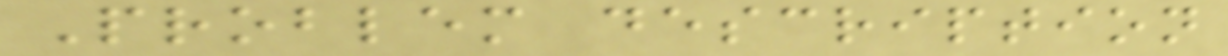Problem description
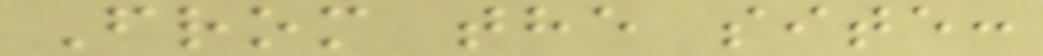From the site:
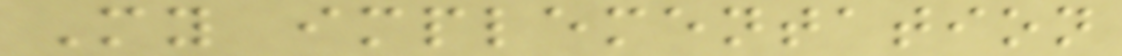My implementation
